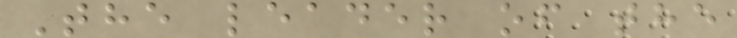The leader of the
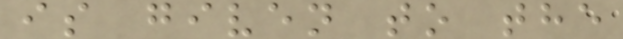is given to the
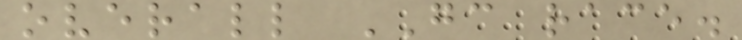overall GC race.
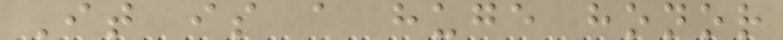It is a huge honor
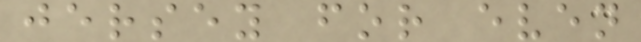jersey for even
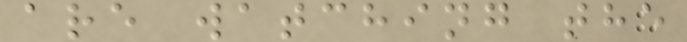are watching the
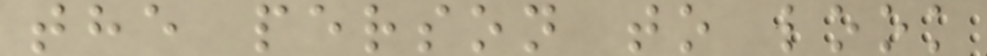the person to look
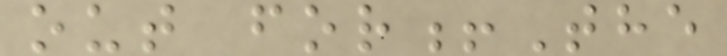out for!The
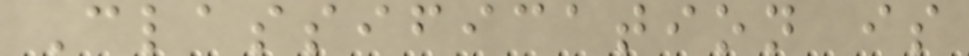Classification is
